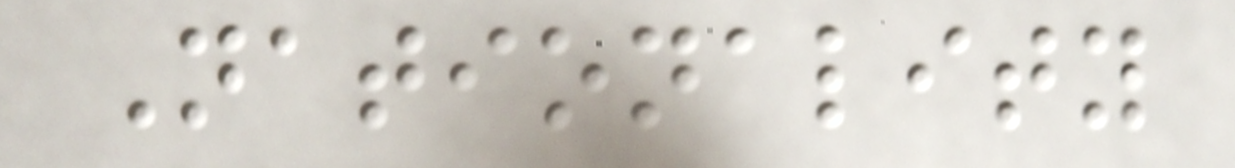Nationality
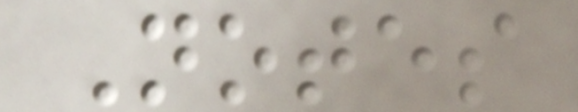Notes
